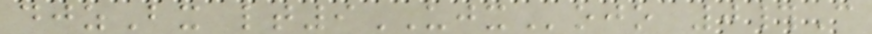djzBx lt9UJXojo 0#C
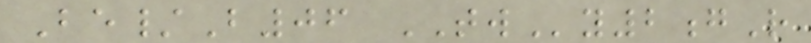Be/B06 TWy2gR
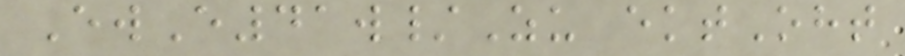EwE41w/Zu ektOht
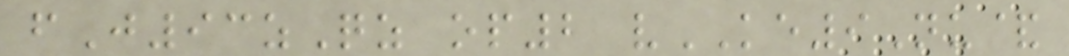fJ93zQz op2 vKE9Nu&
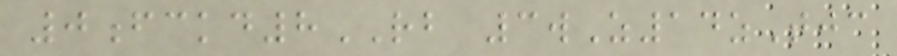0fckd8RB 3wZ14zTjc
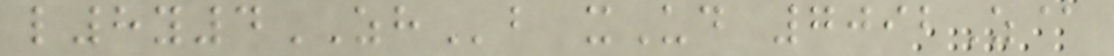l8y4ZHb xUd 7092Z@
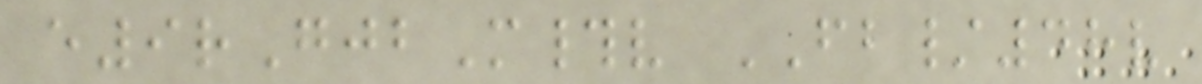e9rGjbM#v FB/48v
